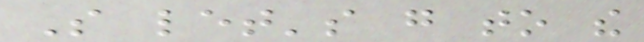So let's go to the
